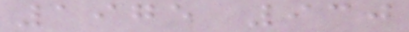1975 930
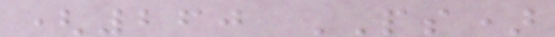(260 PS)
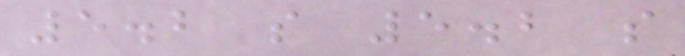5.2 s 5.2 s
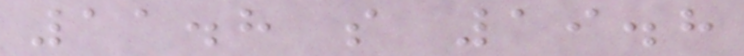11.8 s 19.8
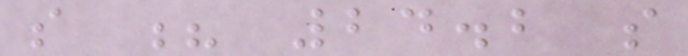s ? 24.2 s
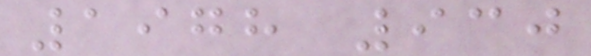1978 930
